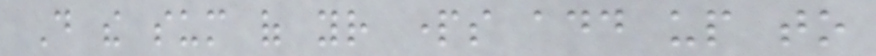Do the sum of your parts add up to
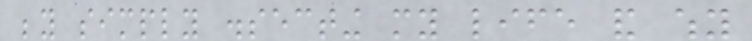beyond simply dissecting my life and why
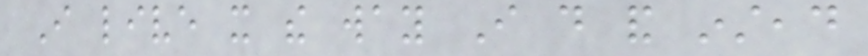I live it the way I do and instead
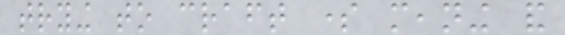trying to craft some meaning and
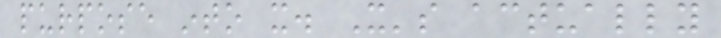purpose into it. It's actually
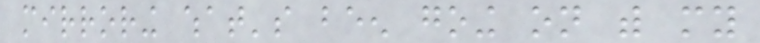mirroring what's been going on with my
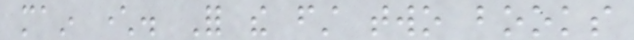main character. For the first two books
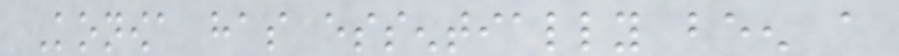Konowa has essentially been a
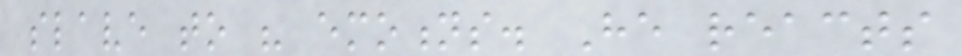slave to his emotions. He reacts
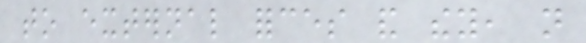to external forces and they, not
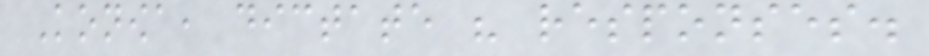Konowa, dictate his responses.
